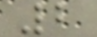2
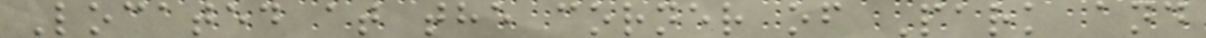Located at the corner of Park and
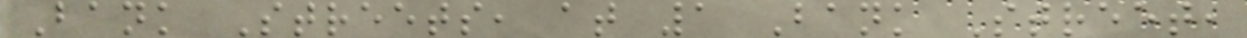Bank Streets, at 1 Bank Street,
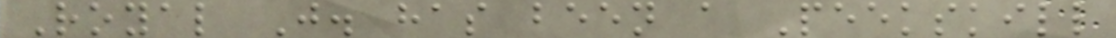Royal J. has been a Peekskill
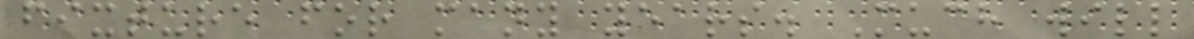fixture for many years. Much will
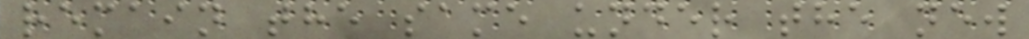remain the same under the new
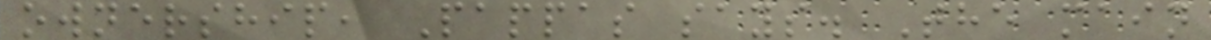ownership, Pappas says. The main
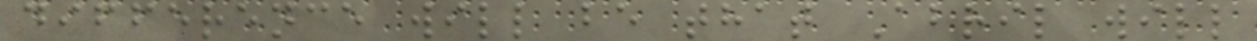difference will be that Abril will
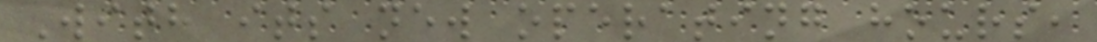With its new operating hours,
